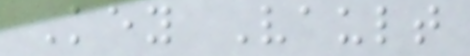Key Vault
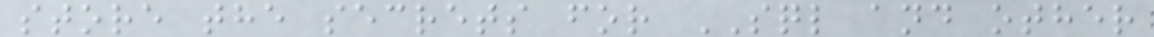store the secrets for SQL and other
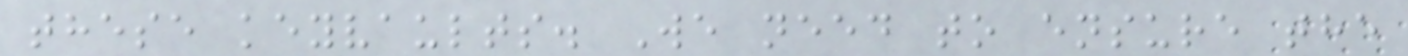these keyvaults. We need to ensure the
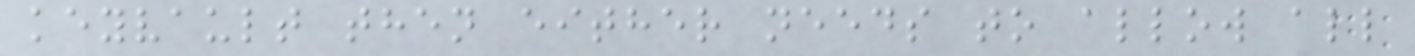keyvault then either needs to allow all
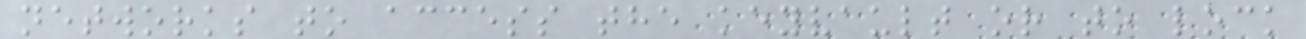networks to access the keyvault or to lock
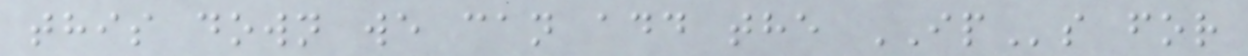this down we can add the IPs for
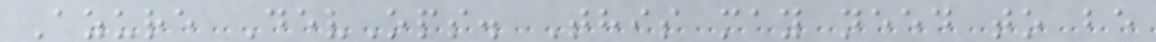Azure DevOps. This may need to be
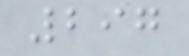297
